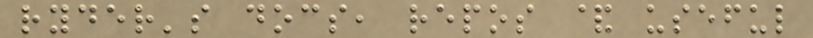ryder's docs, repos & useful
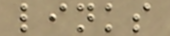links
